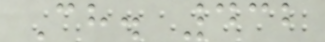Ch. 432
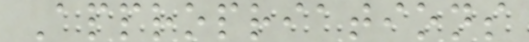Appropriations
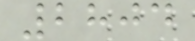2804
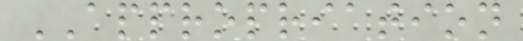APPROPRIATION
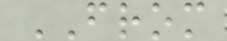FROM
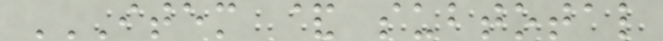ITEM & SUBTOTAL
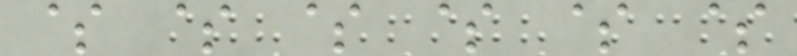$ $ $ $ $ $
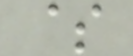$
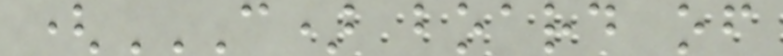(C) BOARD OF
